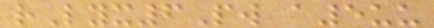rLyx6Pw a5uu
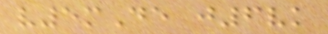v5mDe j6vk
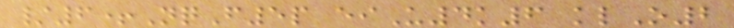/6+NqF5p eiU4k6 klO2
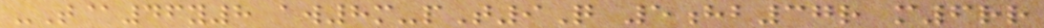-T@46y8 aw8m-pT9Q 5hb37r m6rr
